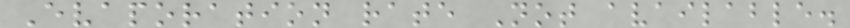Evaporation rate Not available.
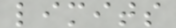limits
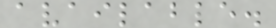available.
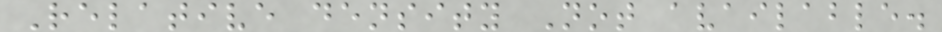Relative density Not available.
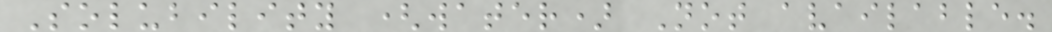Solubility (water) Not available.
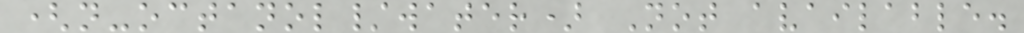(n-octanol/water) Not available.
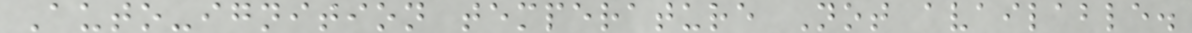Auto-ignition temperature Not available.
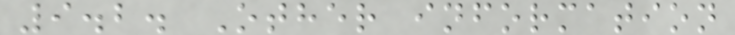9.2. Other information
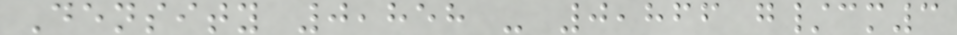Density 0,858 - 0,866 g/cm3
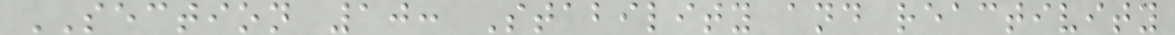SECTION 10: Stability and reactivity
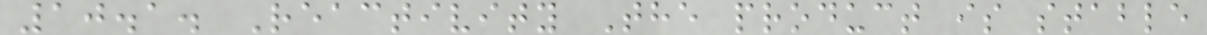10.1. Reactivity The product is stable
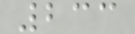233
